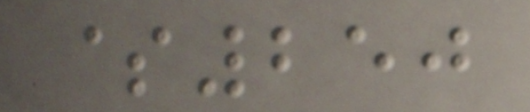$250
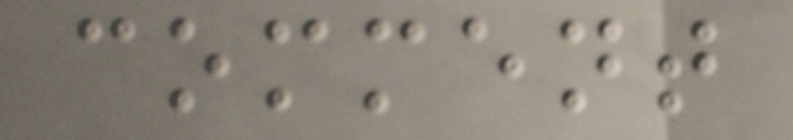comment
